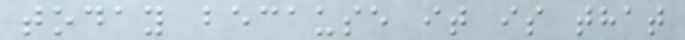today because it is that
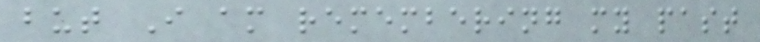but I am remembering my past
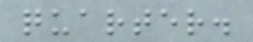quarter.
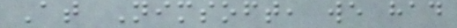At Nimsoft, we had
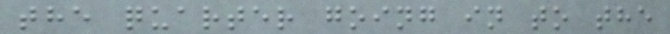the quarter going in to the
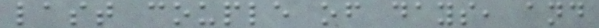last couple of days, and
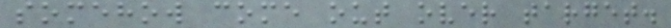somehow come out over target.
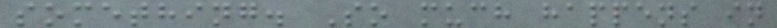something. So much happens in
